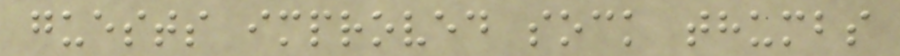guests improved sock thumbs
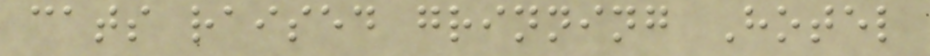cats raised grinning Hotel
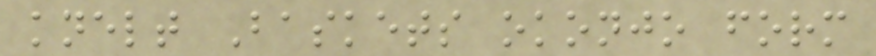knelt Baskets okonjo form
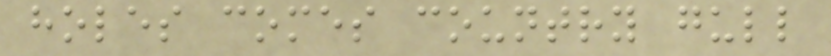holes comes country gull
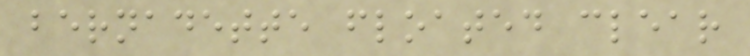bernadette floated clear
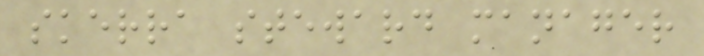skerra steward manager
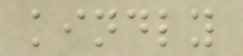kindly
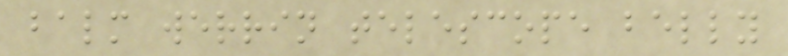balm werrin telescope belly
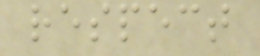respect
